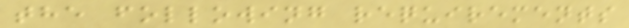the following requirements
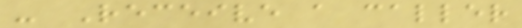- Receive a caller
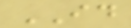ID
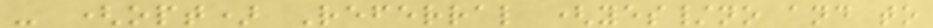- (opt) Referral (yes/no and to
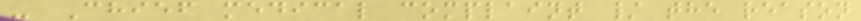- Chief medical complaint / the reason
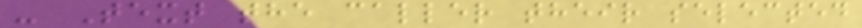- Text the caller their selected
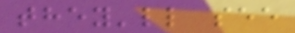they'll see
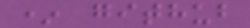* github
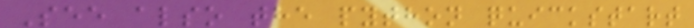See also the python quickstart
